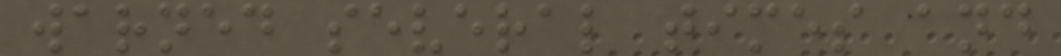warned several times and
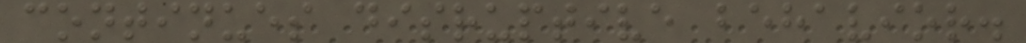continues disruptive behavior.
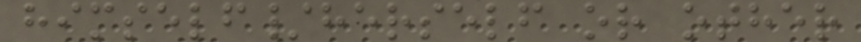himself/herself or other
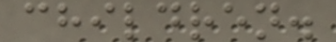children.
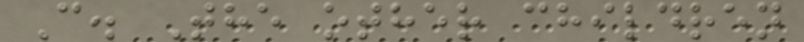C. The other children
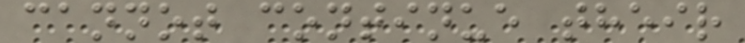cannot continue their
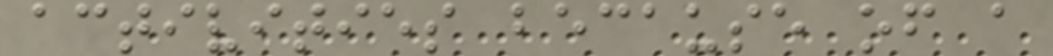activities because of a
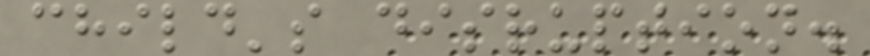child's disruption.
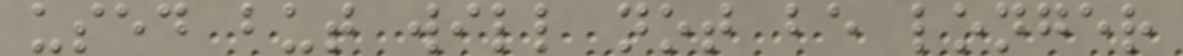used but will not be longer
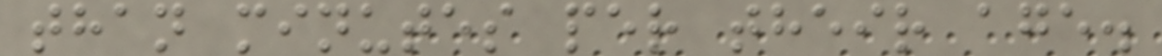than minutes per their age.
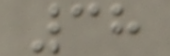38
